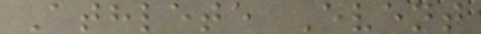Athlete Event
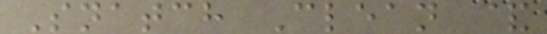Snatch Clean &
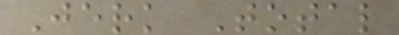Jerk Total
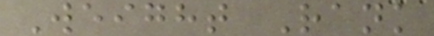Weight Rank
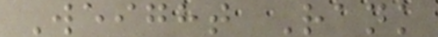Weight Rank
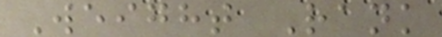Weight Rank
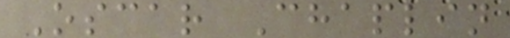Oscar Chaplin
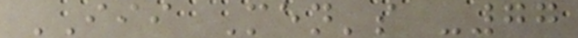III Men's -77
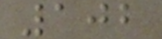102
